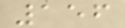156
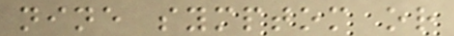nine symptom or
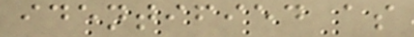identified as
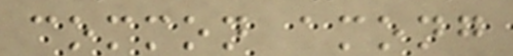common among
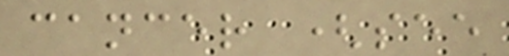cancer (see
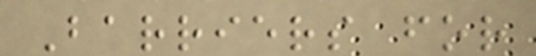Barriers for
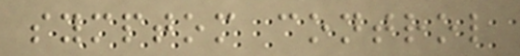symptom control
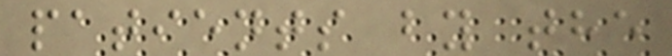patients by the
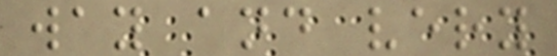way and very
